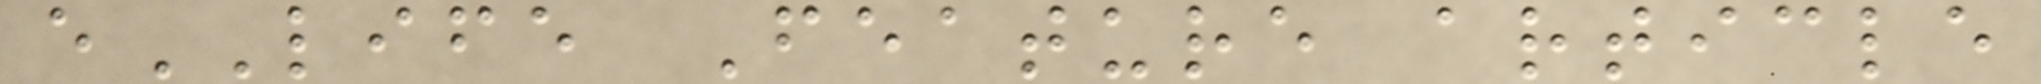eLIFE Feature article
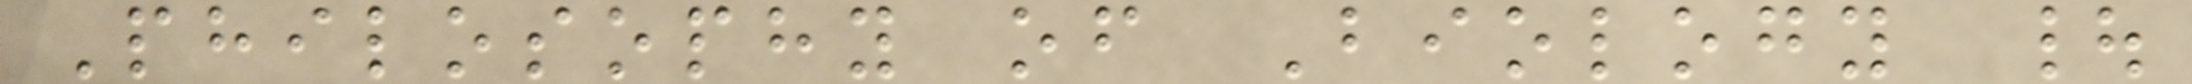Philosophy of Biology |
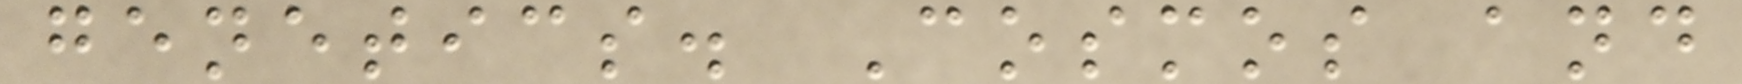genetics. Cosmos and
